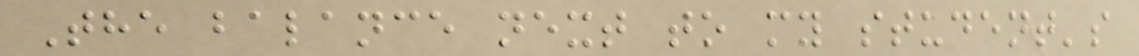The balance next to my student's
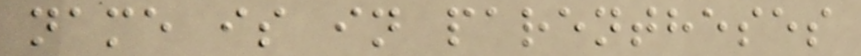name is in parentheses
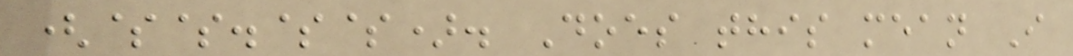($$.$$). Does this mean I
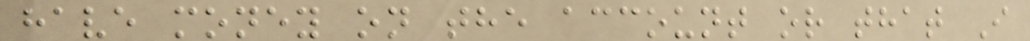have money on the account or that I
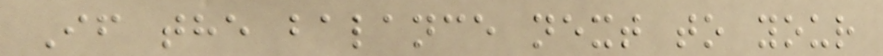If the balance next to your
